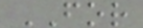FOR
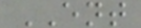ENT
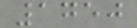1750
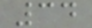34
